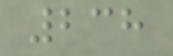238
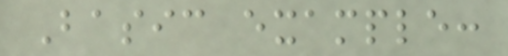Basic example:
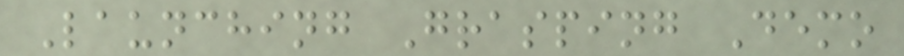Launching Grasping Demo
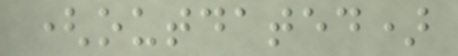(outdated)
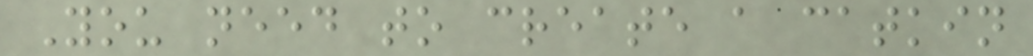You need to create a catkin
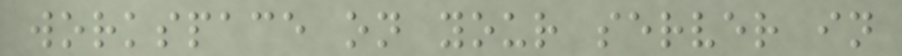workspace on your server in
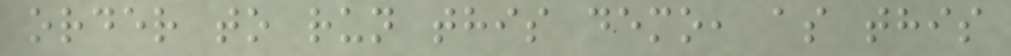order to run this demo, as this
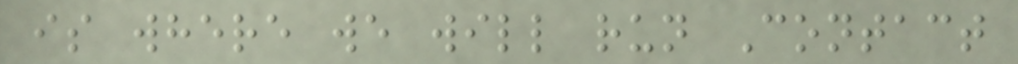is where we will run Contact
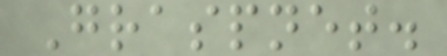Graspnet.
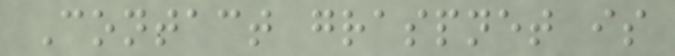Contact graspnet is
